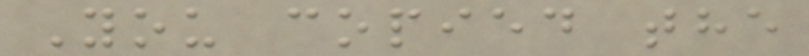You copied the
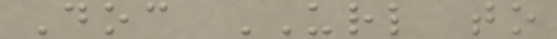Doc URL to
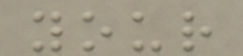your
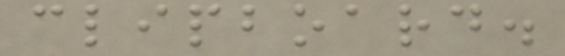clipboard.
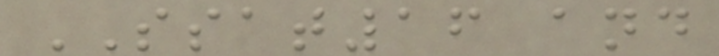SSAT16 and
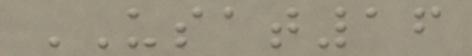USAT16
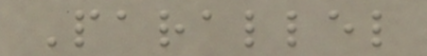Parallel
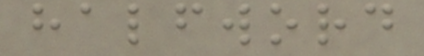halfword
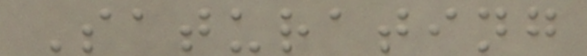Saturating
